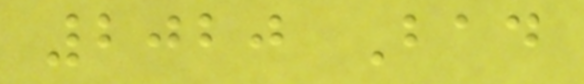2020 Bad
